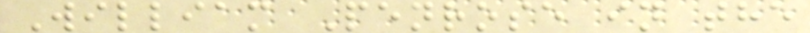William Penrose in the
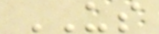US
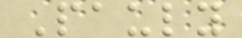Pauly
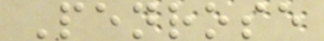Penrose
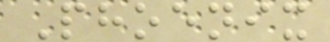Phoenix
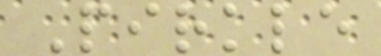Pirkle
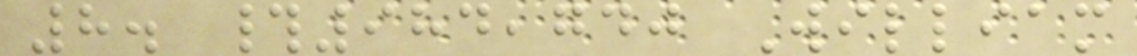8. #984,740 William
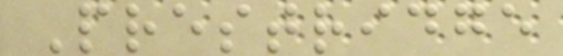Prestridge
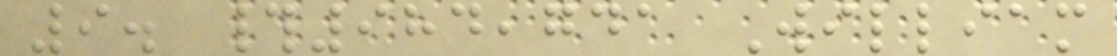9. #984,741 William
